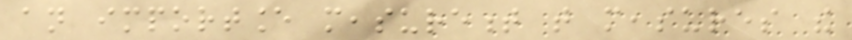an importance measurement that measures the
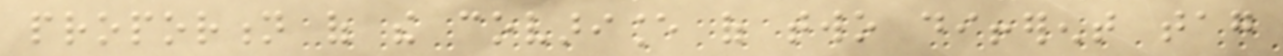proportion of the covariance of two different tag
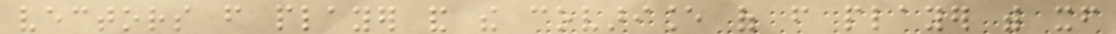vectors from player and the covariance of from player with itself
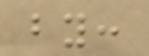by:
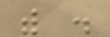with .
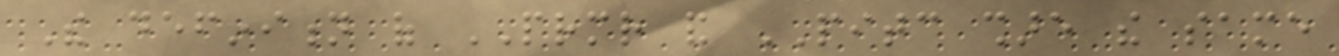The definition of PRMR and PITC share the same
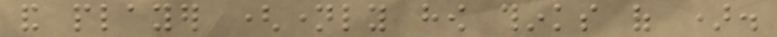and player (namely how thinks of ).
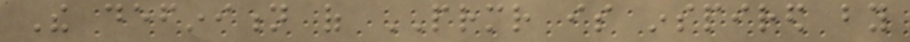The definition of PRMR is inspired by
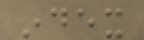index
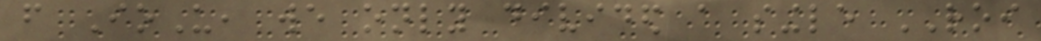from IoU, we only divided a single ROI
